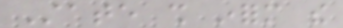State shall inform the
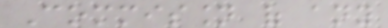Commission of any
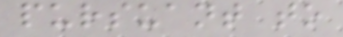pursuant to
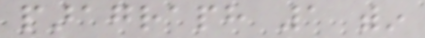paragraph 1 within
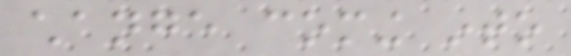change coming into
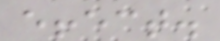effect.
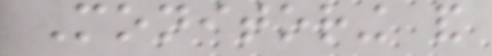Monitoring and
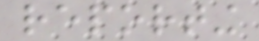reporting
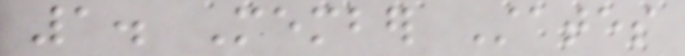1. Member States
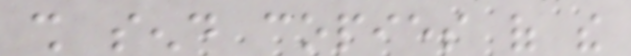shall send copies of the
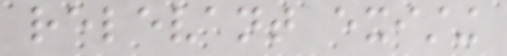relevant existing
